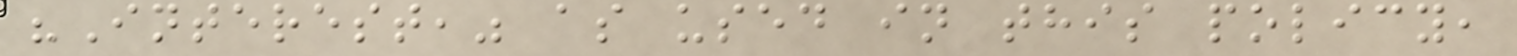"Interest," as used in this policy,
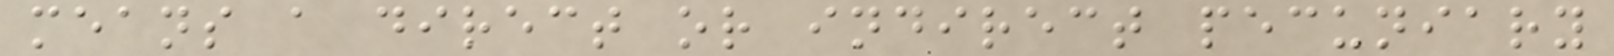means a direct or indirect pecuniary
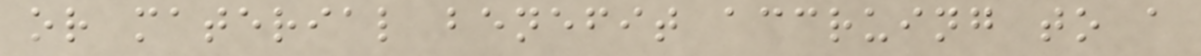or material benefit accruing to a
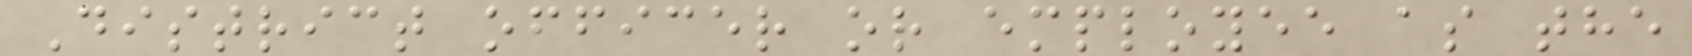District officer or employee as the
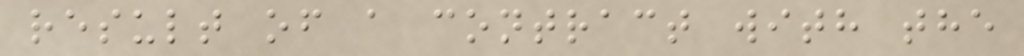result of a contract with the
